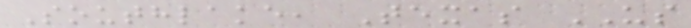Southlake, Texas US
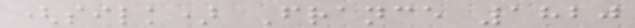(silk) France 1820
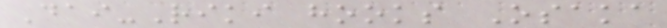Dai-Riki hooks Osaka
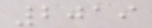2019
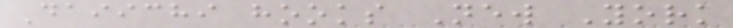Daiichi hooks New York
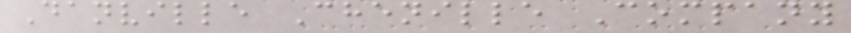Danville Chenille Company
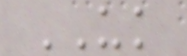UK
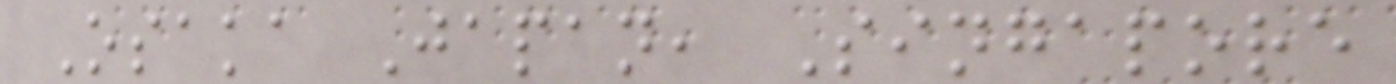Osaka Japan, Singapore
